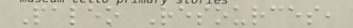Paleo Resources,
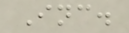Inc.
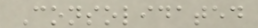Consolidated
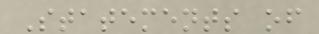Statements of
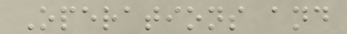Operations and
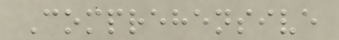Comprehensive
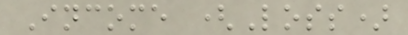Income (Loss)
